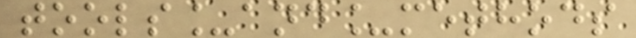tools_and_methods
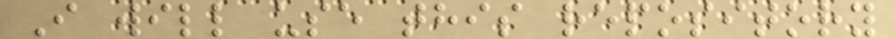I will use this repository
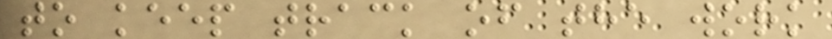to keep track of the work
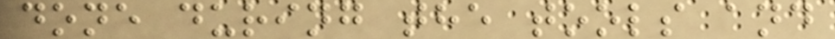done during the tools and
